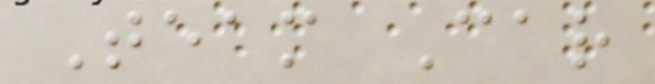Team Car
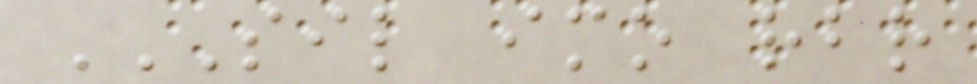SIL IMO RBR
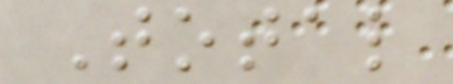Total
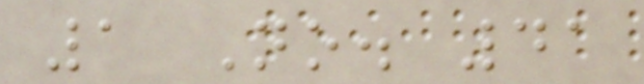1 No. 41
